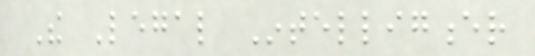The Legal Intelligencer
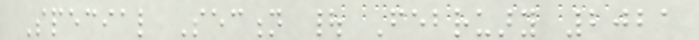Special Section | February 2021
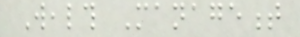Wealth Management
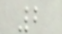2
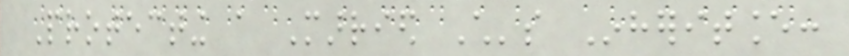Protecting a Married Child's Inheritance:
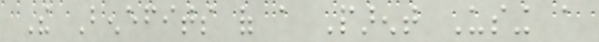The Benefits of a Parent Using a
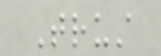Trust
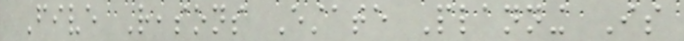Five Reasons Estate Planning Is
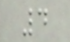4
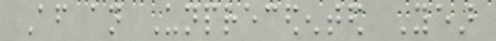After an Unprecedented Year
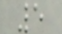5
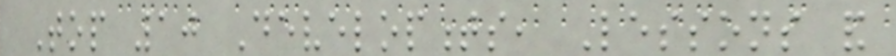Top 10 Developments, Lessons and
